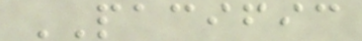PACIFIC
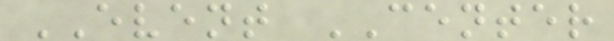EVENT CENTER
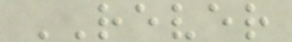REVER
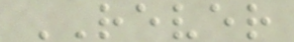REVER
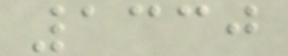1330
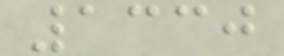1330
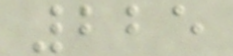225
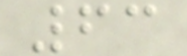63
